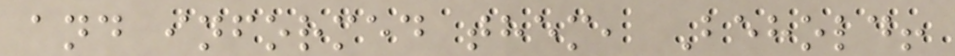and informed them, Behold!
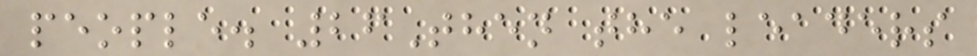people. 26Then the leaders
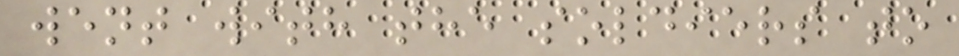went with the soldiers to
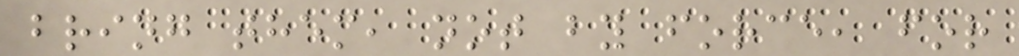bring them, not by force, for
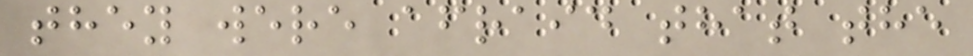they were afraid that the
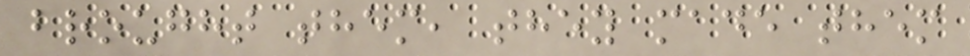brought them, they made them
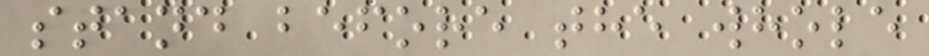stand before the whole
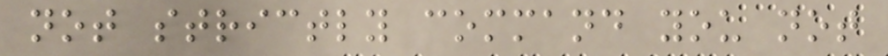not strictly command you not
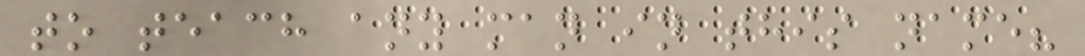to teach any man in this name?
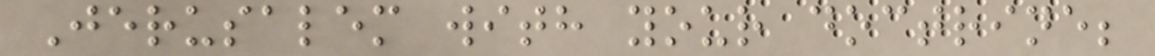Jerusalem with your doctrine;
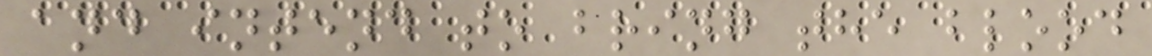and intend to bring the blood
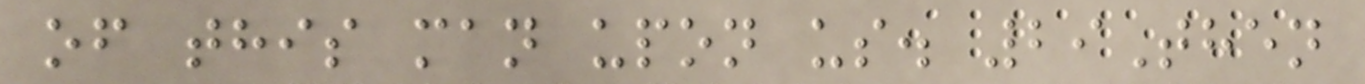of this man upon us. 29Then
